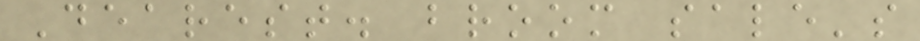Dearest. broom sale's
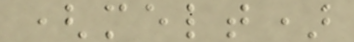(melt)
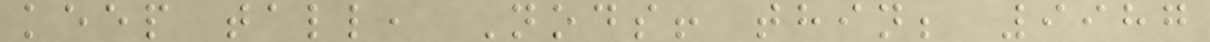keep tall, Nods! thin; 9987
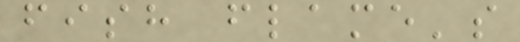fish flame's
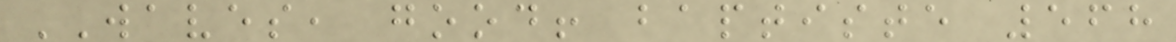WAVES, good! baptiste 568
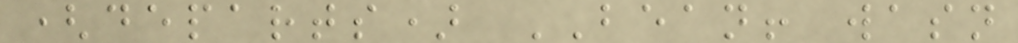(departs) BEAN! wasn
